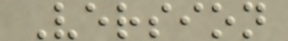Version
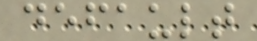default
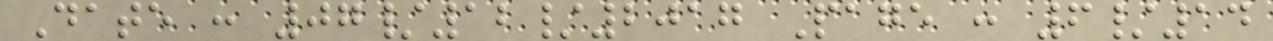Date : 07/12/2017 Page : 6/14
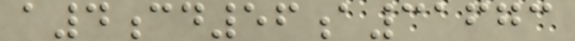a4cd56a31673
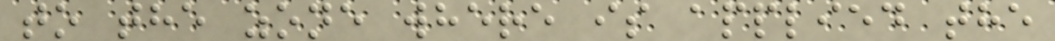to the zone where is applied the
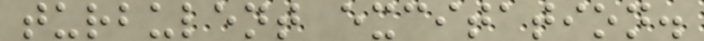turbulent excitation.
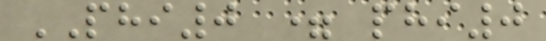PHI0 = phi0
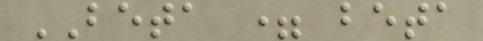BETA = beta
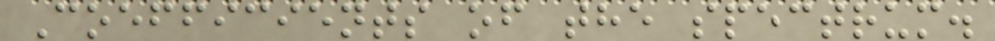Coefficients of the spectrum.
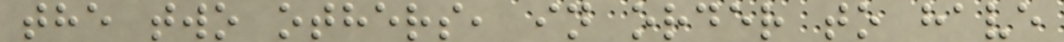the two others, in order to have
